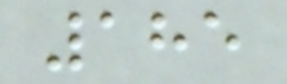185
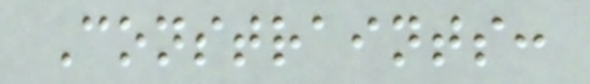Constraints:
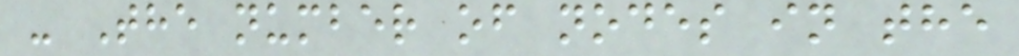- The number of nodes in the
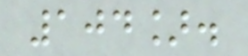104].
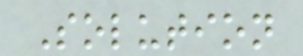Solution
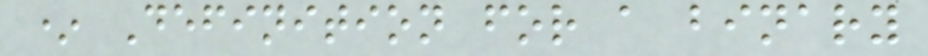* Definition for a binary
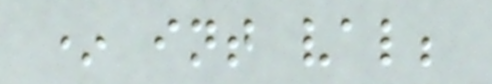* int val;
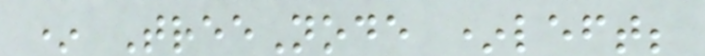* TreeNode *left;
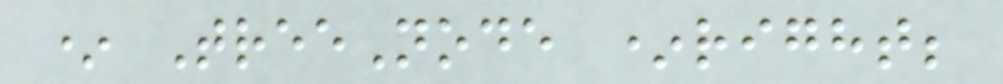* TreeNode *right;
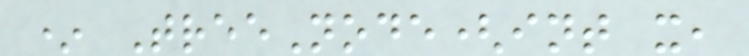* TreeNode(int x,
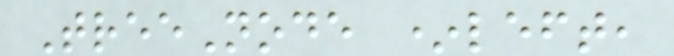TreeNode *left,
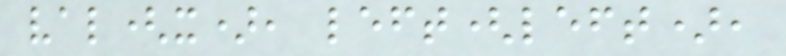val(x), left(left),
